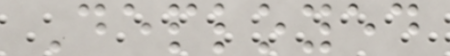Deployed
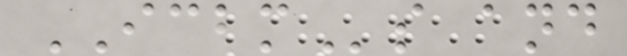ICBMs and
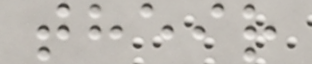their
